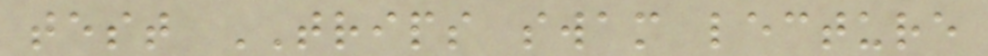test TRIPS swam lecture
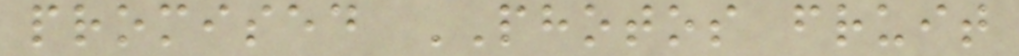promised PHOTOS fruit
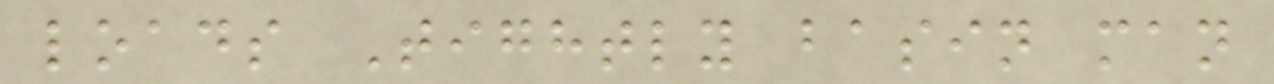loads Tightly basin man
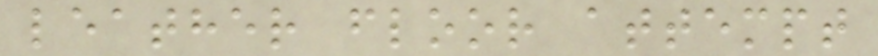leather floor attempt
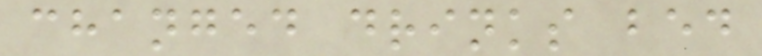changed drinks bed
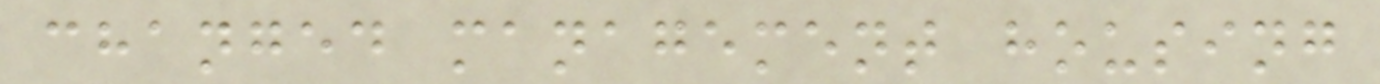changed management housing
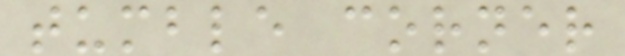tumble corner
